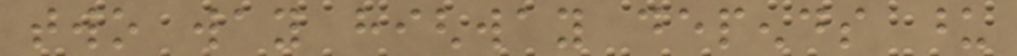two way highway depends upon
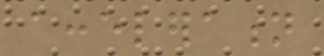acceleration
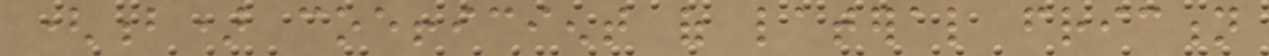(b) coefficient of lateral friction
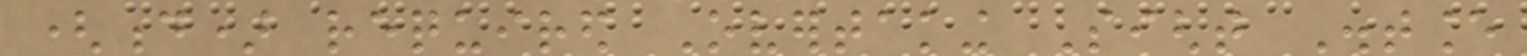(d) required Overtaking Sight Distance
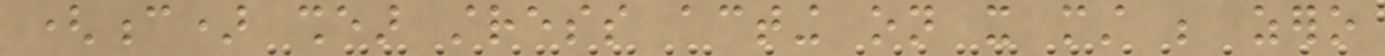(c) shear stress acting on it must be zero
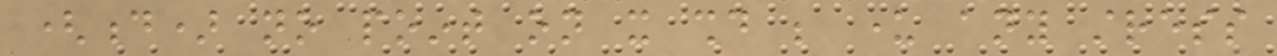(d) no point on it should be under any stress
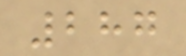287
